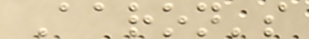Aaron's
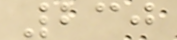230
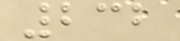232
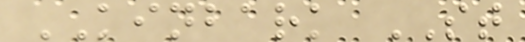KINBARK ST
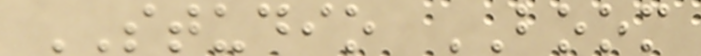STUDIO BOOM
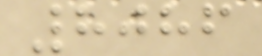8086
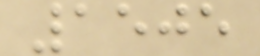1505
